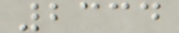2334
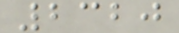2320
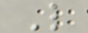L
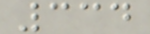334
